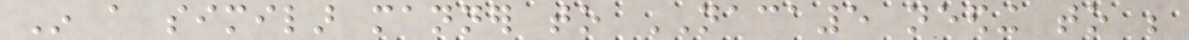In a similar manner to NACA5 needing to be
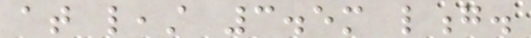at least 3.5m long.
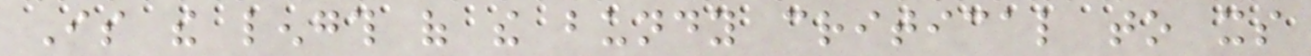Is the length of the bundy critical to its
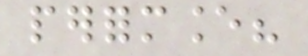performance?
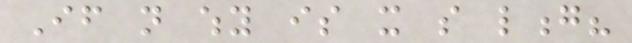If not why is it so long?
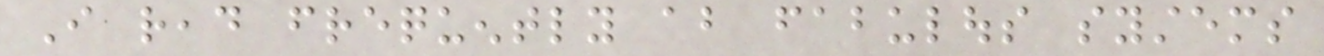I read frequently about fabulous systems
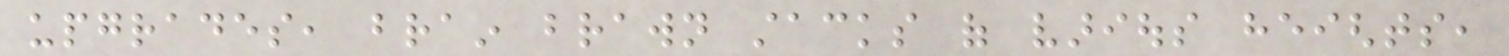upgrades, brain brawn stacks of various heights,
